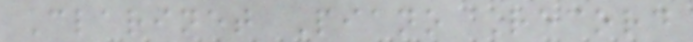Clarinet Piano Record
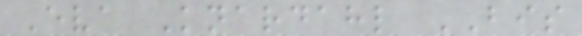Eva Knardahl BIS
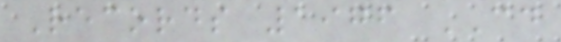Records 1976 CD
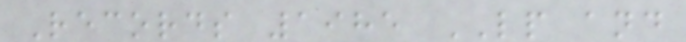Records 1985 LP and
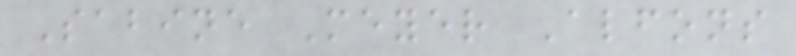Sabine Meyer Alfons
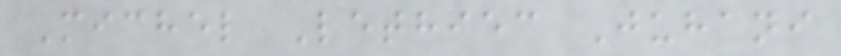Michel Lethiec Juhani
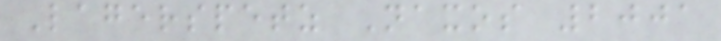Lagerspetz Naxos 2001
